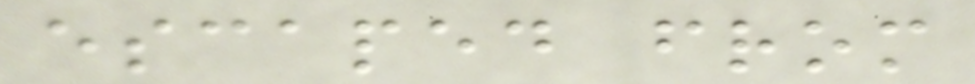escaped from
